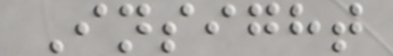Insight
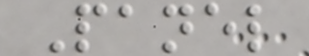Panel
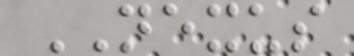NEXUS
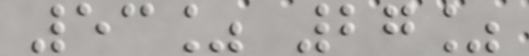53% 27%
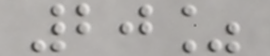20%
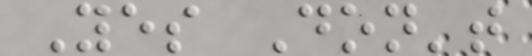Yes Don't
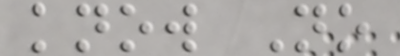know No
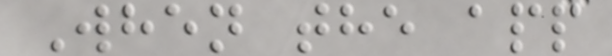When the app
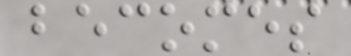becomes
